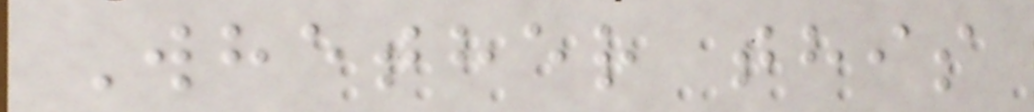Whether this
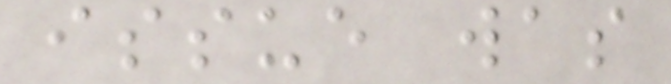issue was
